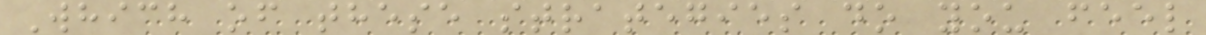Which of these strategies do you feel
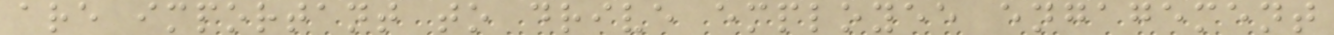are important to drive employee engagement
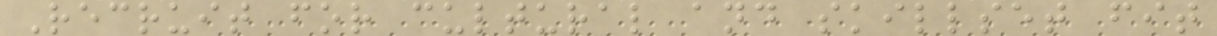Recruit for cultural and skillset fit
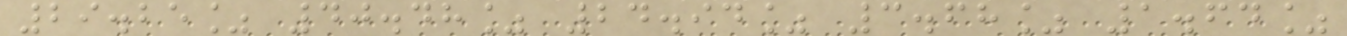29.25% 40.48% 24.94% 3.68% 1.64%
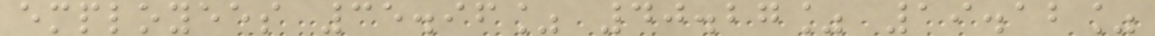employees 35.96% 40.27% 19.12%
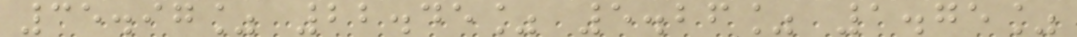35.97% 22.45% 5.26% 1.75%
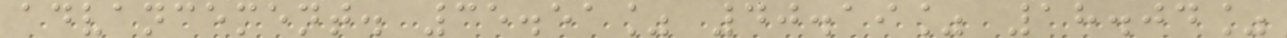advancement. 35.51% 40.19% 18.04%
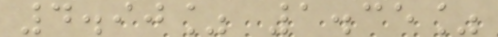4.90% 1.35%
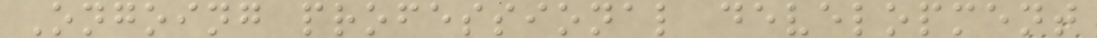Ongoing professional development
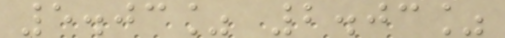5.03% 2.03%
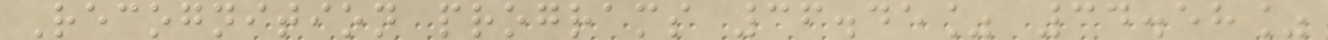Recognition programs 36.45% 34.58%
